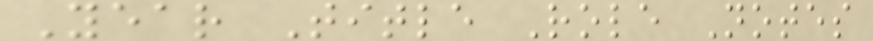Year Title Role Notes
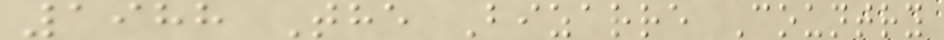1988 The Bizarre Country
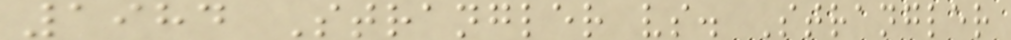1984 Strangler vs. Strangler
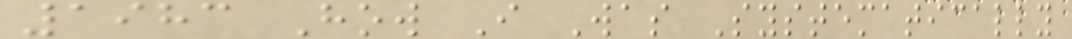1983 How I Was Systematically
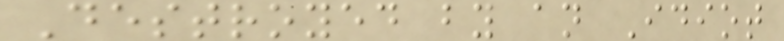Destroyed by an Idiot
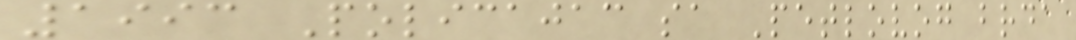1993 Policajac sa Petlovog brda
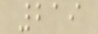219
